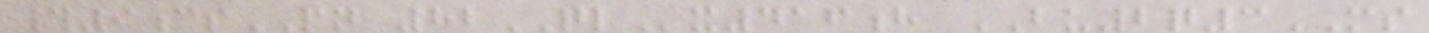#9csPN 82QLx416h BU2q3MS
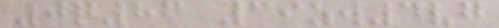0q86 39zw4vg
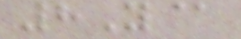8Y@
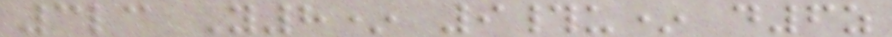3lc Y8* 9#u* d6z
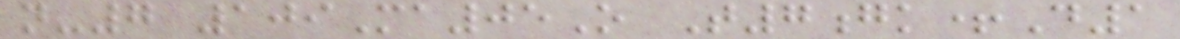n-7 109Ma05O T7gk+D1
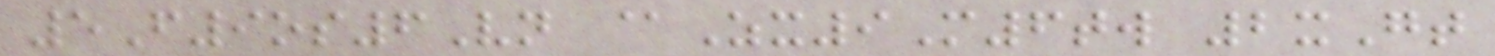5F9os6Vn @Zx9M6tw 2xGt
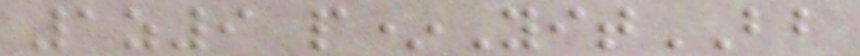1z9 p*YitBB
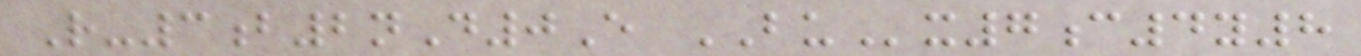R-3b2nD0E BUx7c4y8
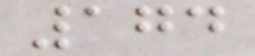174
